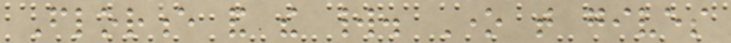Florence and the world. One that gives
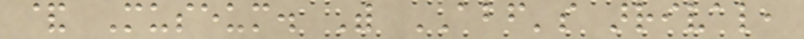& Museum. With ABF's arrival,
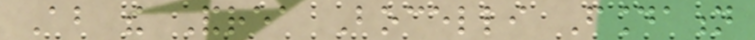About the Andrea Bocelli Foundation
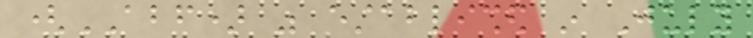(ABF) was established in July
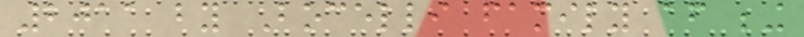2011 by Bocelli family after being
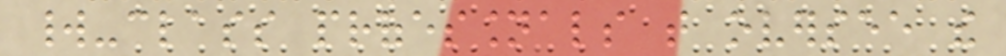world-class professionals that oversee the
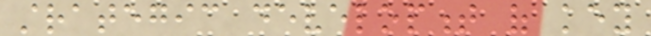strategic development of key
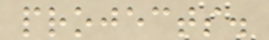projects.
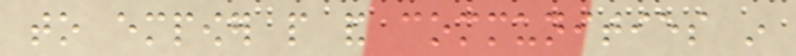to empower people and communities in
